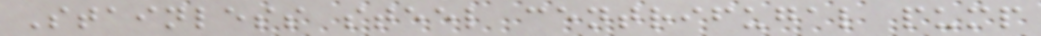Stainless steel centrifugal pump
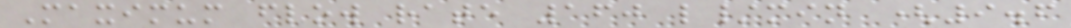Maximum flow rate 160 l/min (9.6
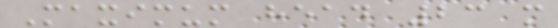Maximum head 23 m
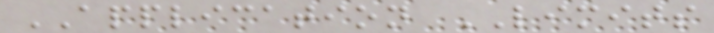APPLICATION LIMITS
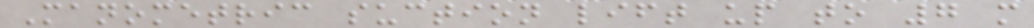Manometric suction lift up to 7 m
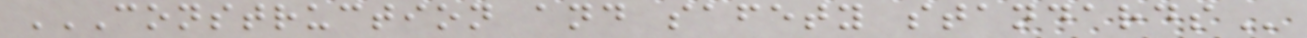CONSTRUCTION AND SAFETY STANDARDS
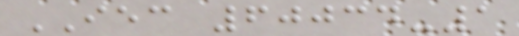IEC 60034-1
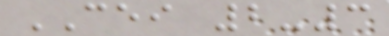CEI 2-3
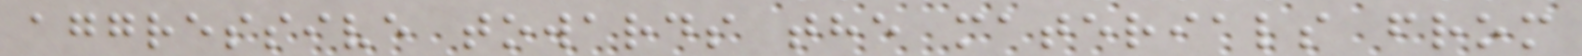aggressive towards the materials from
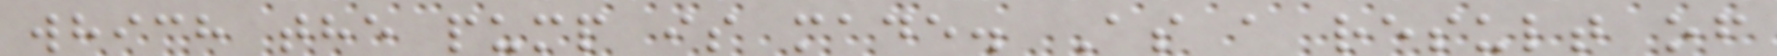which the pump is made. As a result of
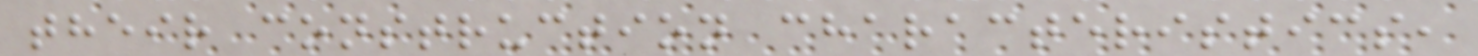their construction characteristics,
